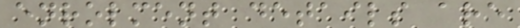enrolment details are
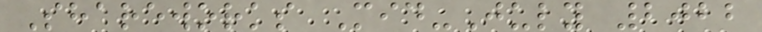Shareworks Mid-July 2022
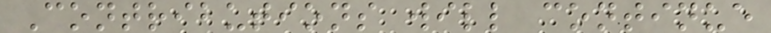Contributions will continue
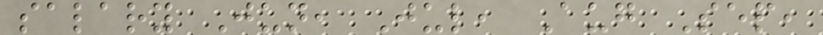salary Jun, Jul, Aug Sep,
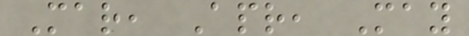Mar, Apr, May
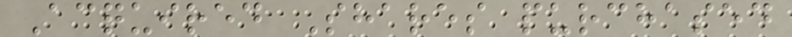Acquired Shares purchased
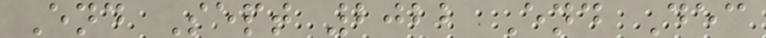End Sept 2022 End Dec
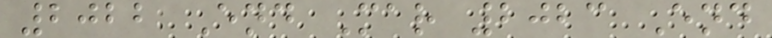2022 End Mar 2023 End
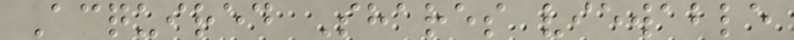Acquired Shares viewable
